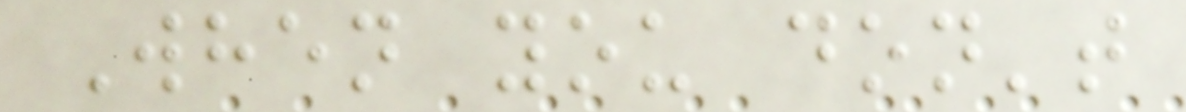When you don't
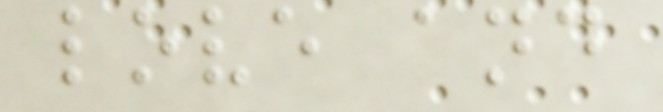love and
